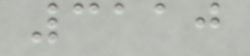3110
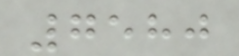7580
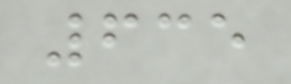635
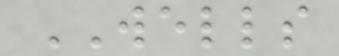WELLS
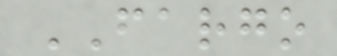FARGO
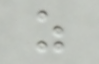z
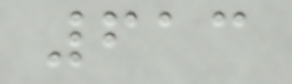613
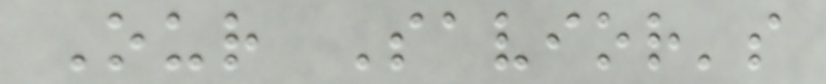Our Savior's
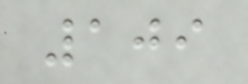109
